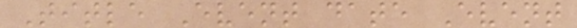Title Event date Event
